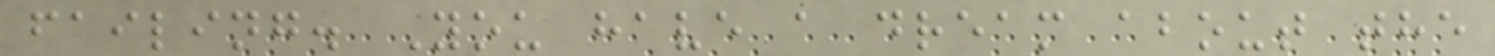failing. You have a dream about the
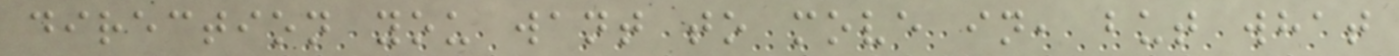direction you want to move in, but what
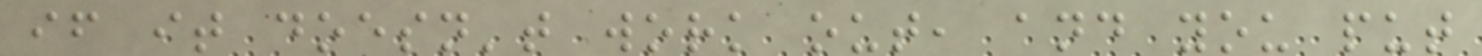if it doesn't work out, and you put
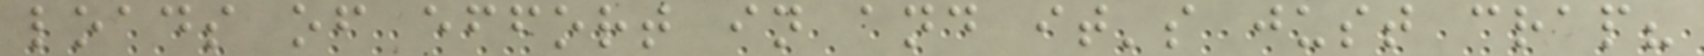loads of effort in and it's just crap?
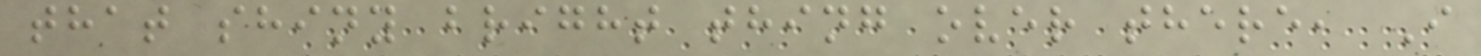that shiny bright thing over there, I
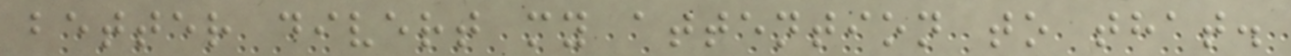better divert my attention to that.
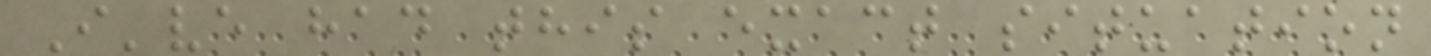I've had this exact situation
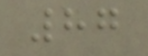87
